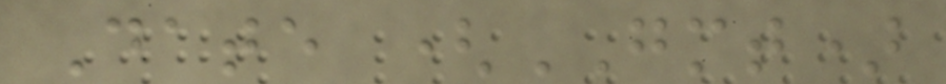Date (GMT)
